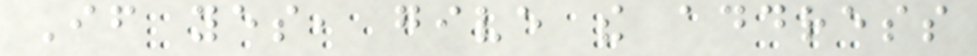If yes, give the address
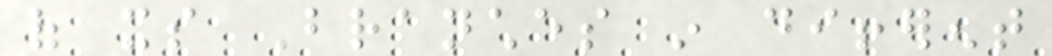of its Branches in different
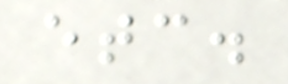etc.
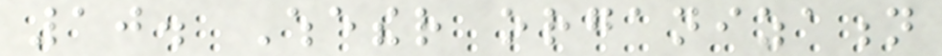10. Whether organization
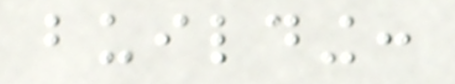building:
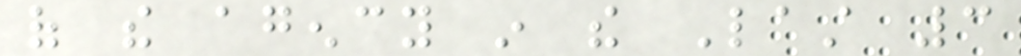of the agency in the Last 3
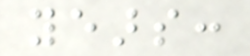years:
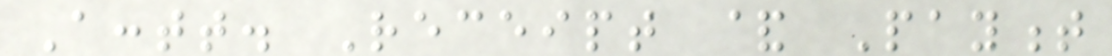Acctt. Receipt & Payment
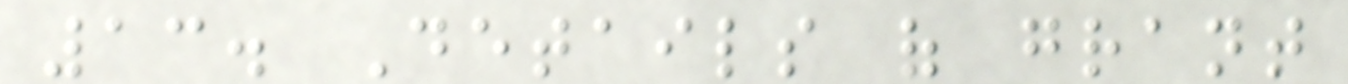13. Details of grant
